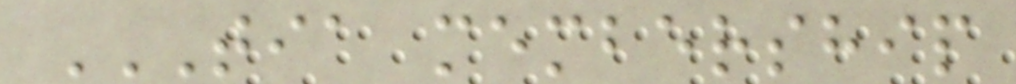TIA MEMBERSHIP
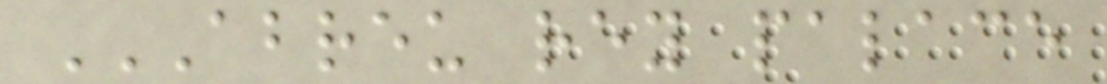ABREU REY PALACE
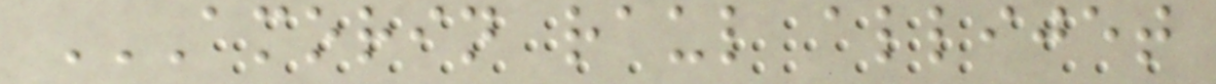AMORIN RAUL ALLIJET
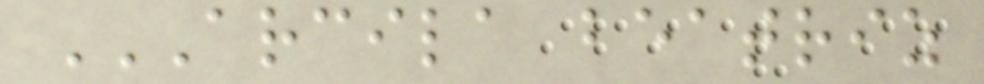ARCILA BEATRIZ
